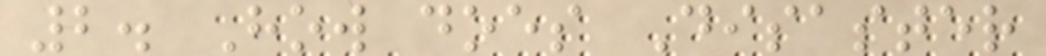2. How does Disaster
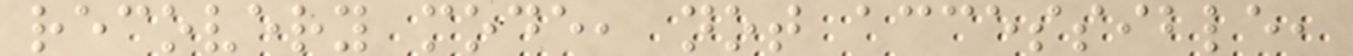recovery mode, not accessible,
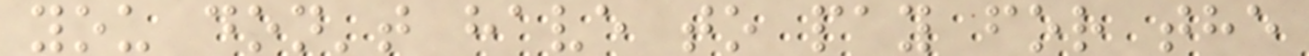you don't have to pay for the
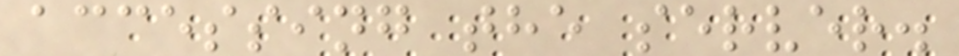accessing the server.
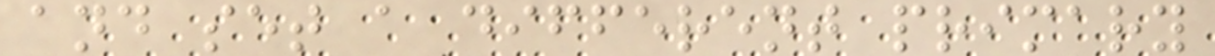and set a different primary
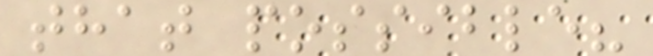that possible?
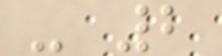- 2
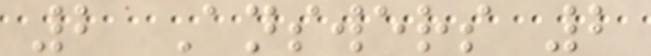2 Answers 2
